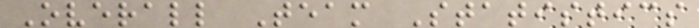Overall Team Statistics
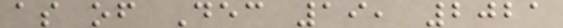as of Dec 19, 2021
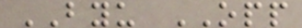BYU OPP
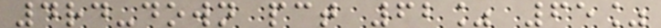4rd-down pct 62% 65%
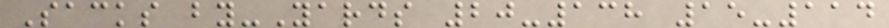Sacks by-Yards 20-138 15-114
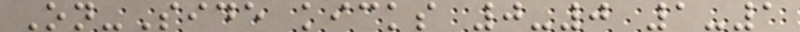On-Side kicks 0-0 1-1
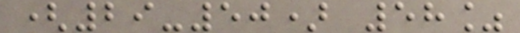(29-50) 58%
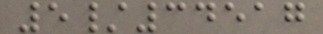5/34517
